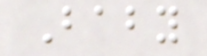Baby
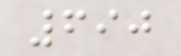690
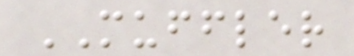MUFFLER
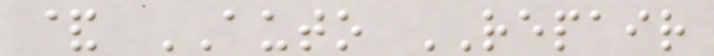& AUTO REPAIR
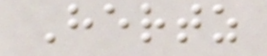Hertz
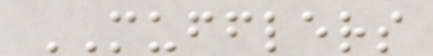MUFFLERS
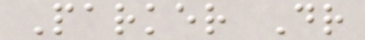Parker Dr
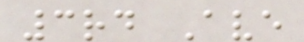3rd Ave
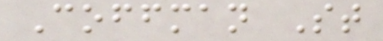Coffman St
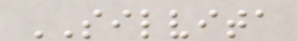SILVITA
